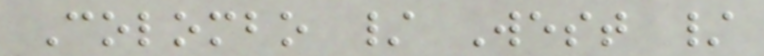Colombo / West /
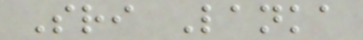Sri Lanka
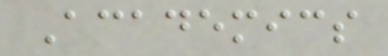Academics
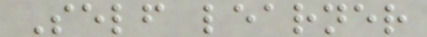Self learner
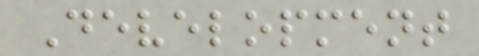Development
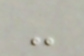-
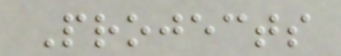Projects
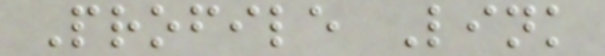Profile Link
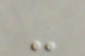-
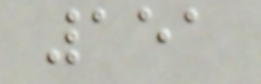151
